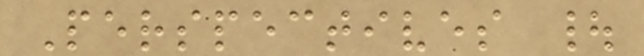Perspectives |
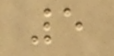5
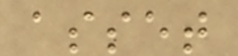asset
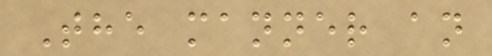The manner an
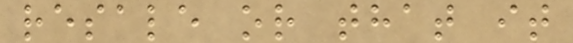resale or that it
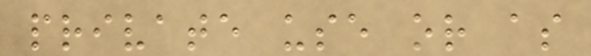private use or as
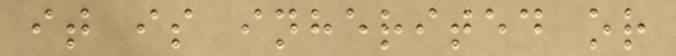it is inherited or
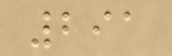291
